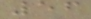56
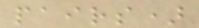pairs)
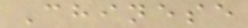Chinese
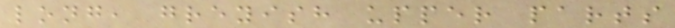long, greyish upper parts
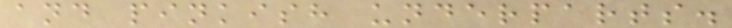and pinkish underparts.
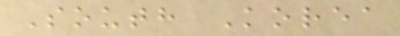South Korea
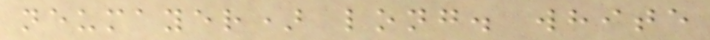neumayer) long. white
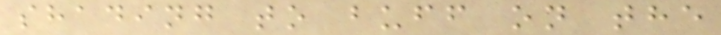shading to buff on the
